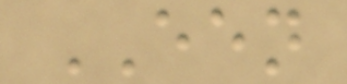EEN
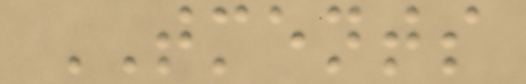TMENTS
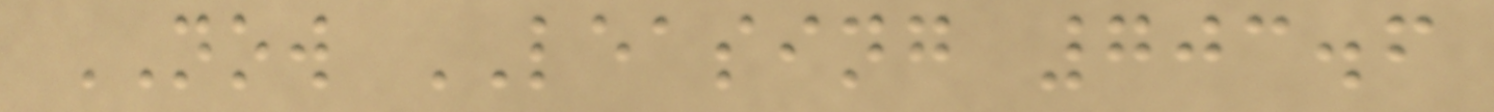NOW LEASING 703.6
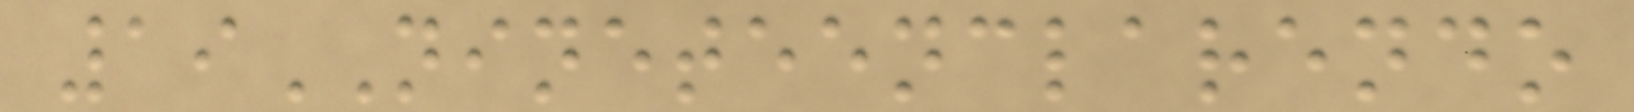19NINETEENCLARENDO
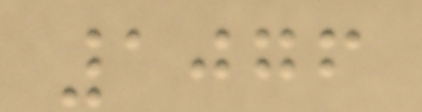1076
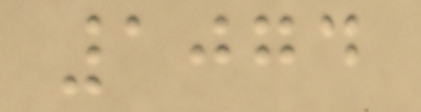1074
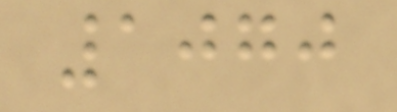1070
